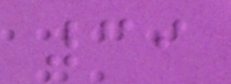39
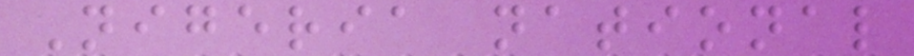Nigeria national
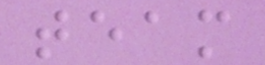team
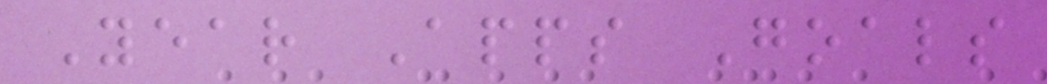Year Apps Goals
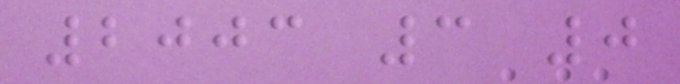2003 3 0
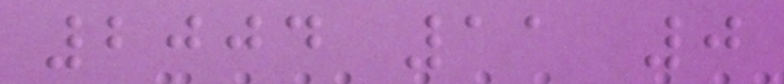2004 11 0
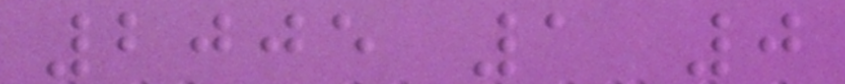2005 1 0
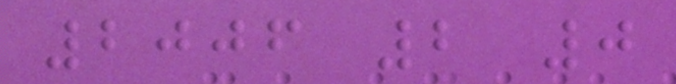2006 2 0
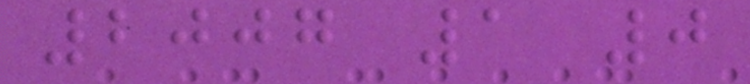2007 1 0
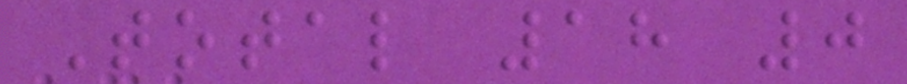Total 18 0
